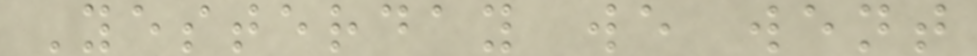Yesterday we went
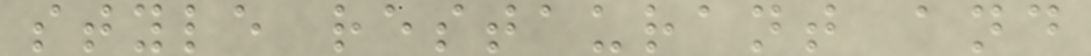style restaurant and
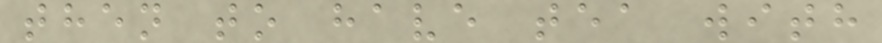then to have tea with
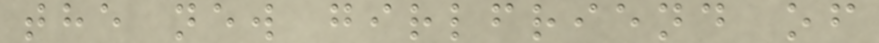the new girlfriend of
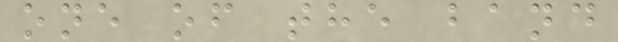one of the band
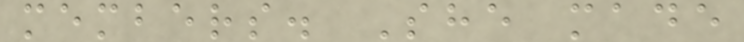members. She made
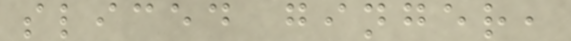sliced ginger,
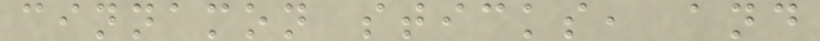cinnamon sticks, and
